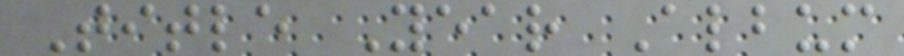Title Year Album
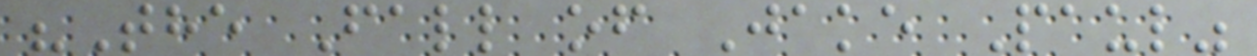"The Fall of Jake Paul"
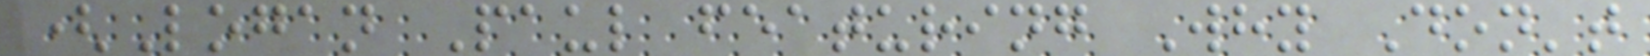(Logan Paul featuring Why Don't
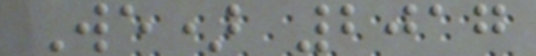We) 2017
